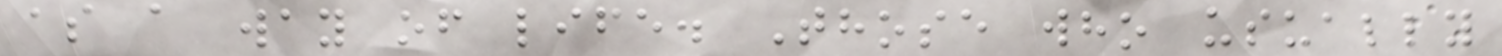as a way of life. Those who usually
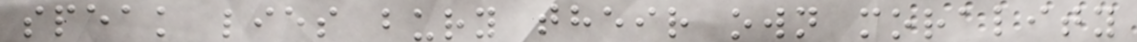speak lies bury their own morality
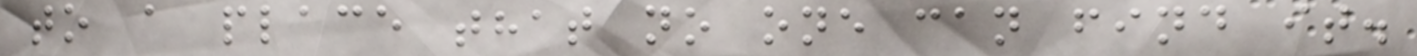to a place that no one can find it.
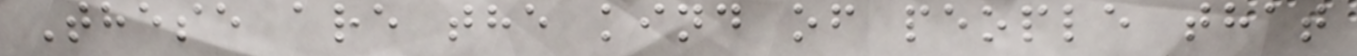These are the kind of people that
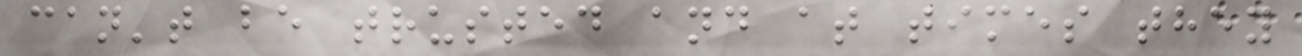can't be trusted and at times they
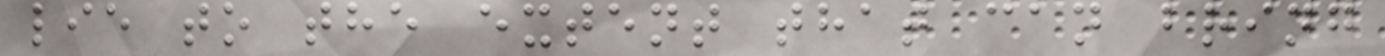lie to the extent that can bring
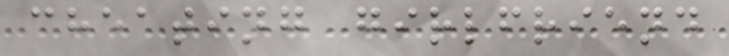cheating girlfriend
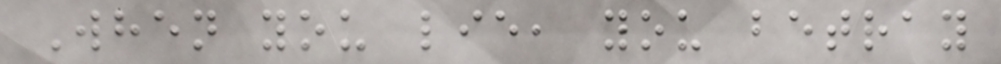When you lie, you betray
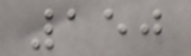150
